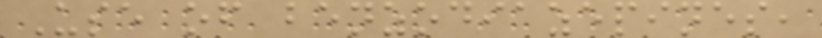Use of benzodiazepines,
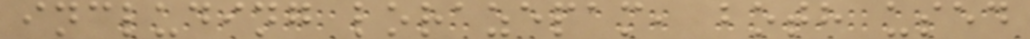including lorazepam, both used
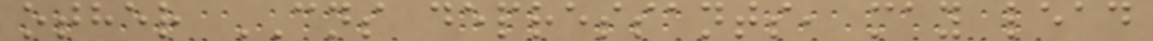other CNS depressants, may lead
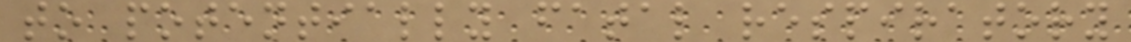to potentially fatal respiratory
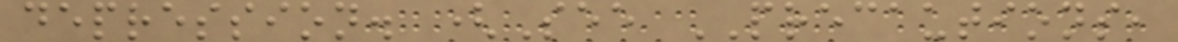depression. (See PRECAUTIONS,
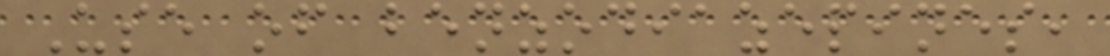Use of benzodiazepines,
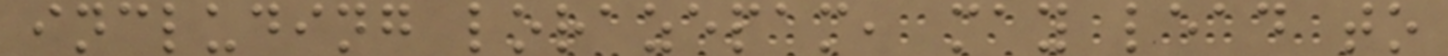including lorazepam, may lead to
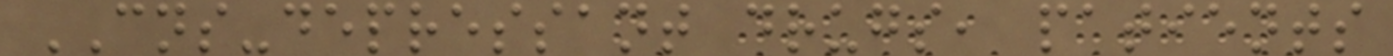CNS-depressant drugs, patients
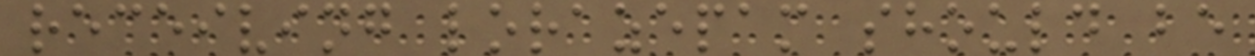receiving lorazepam should be
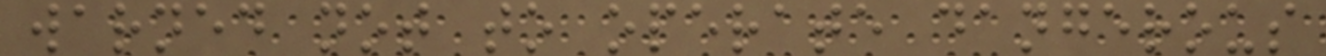warned not to operate dangerous
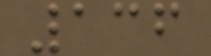136
